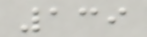139
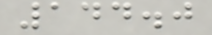144.0
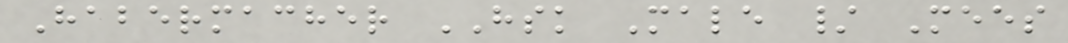Habermacher HSK Male / Mees
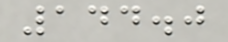144.0
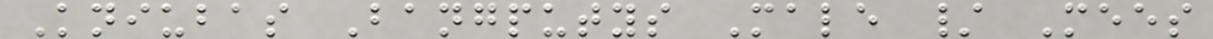Kniubas Bangputys Male / Mees
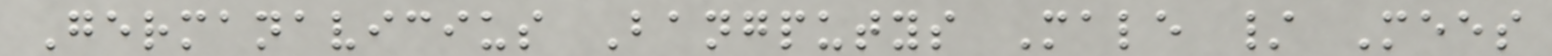Germanavicius Bangputys Male / Mees
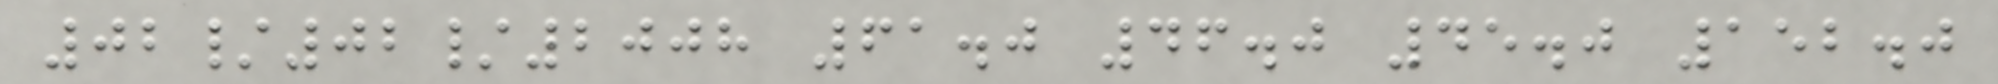02/02/2008 61.0 46.0 45.0 152.0
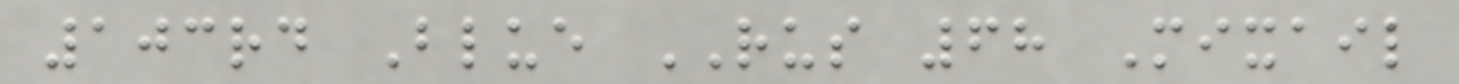103rd Blue RUS 68 Mixail
